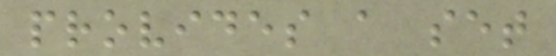provides a set
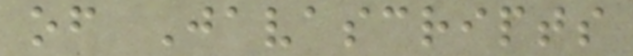of Javascripts
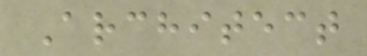Architect
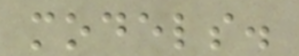models.
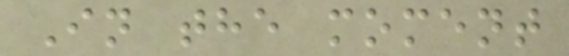In the moment
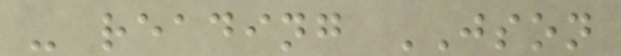- reading JSON
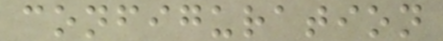configuration
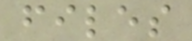files
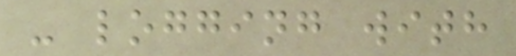- logging with
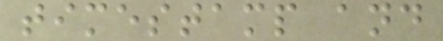timestamp and
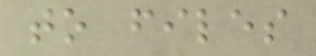to files
